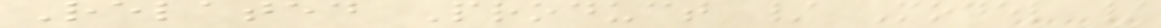Related Product / Model /
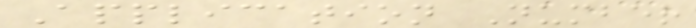Application Number
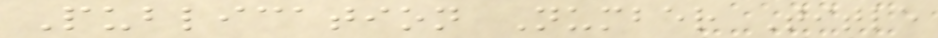Publication Number Title
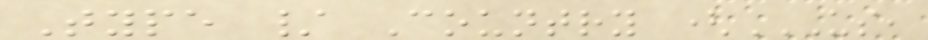Type / Country (US,
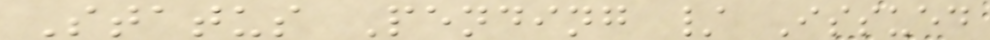Status Pending / Issued
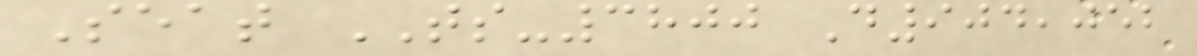Seat TS-3800 D904,052
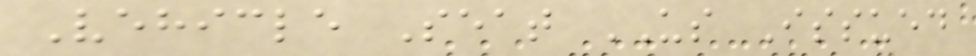Vehicle Seat US Issued
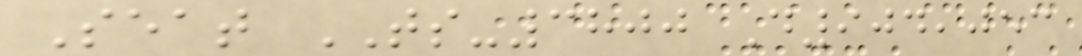Seat TS-3800 D904,053
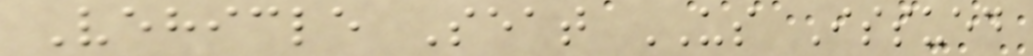Vehicle Seat US Issued
